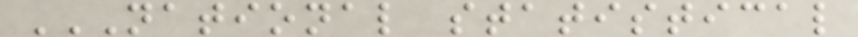NATIONAL STATISTICAL
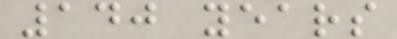140 years
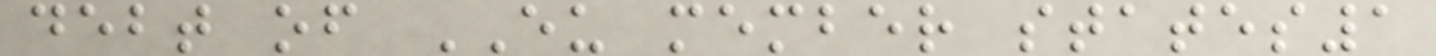debt of EU member states1
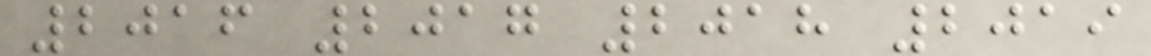2016 2017 2018 2019
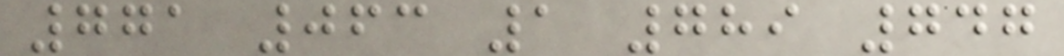771 063 1 789 747
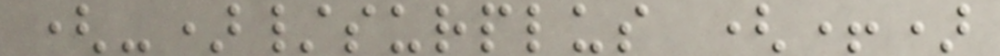(-)/surplus (+)
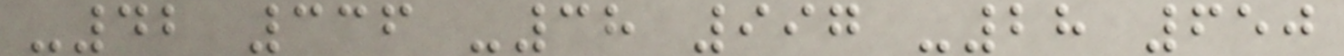-42 336 -38 997 -28 650
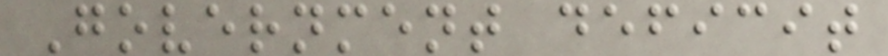Government deficit
